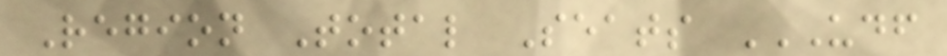Region Total Seats UDF
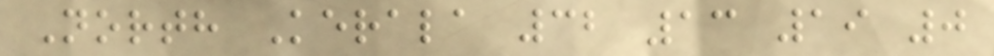North Kerala 32 13 19 0
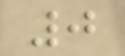0
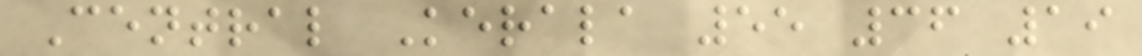Central Kerala 55 36 19
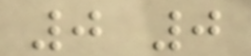0 0
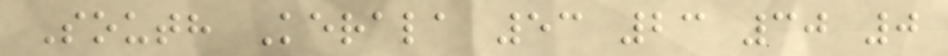South Kerala 53 23 30 0
